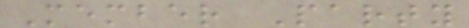Member Party
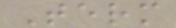Term
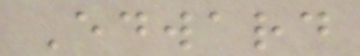Edward
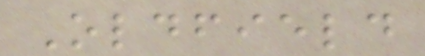Oldfield
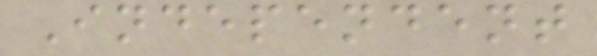Independent
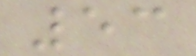53
